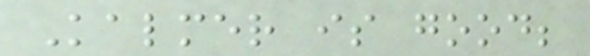Kalmer is good;
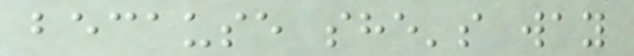because she's way
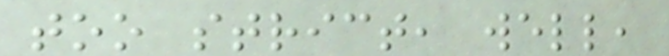too strict, well,
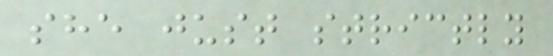she just strictly
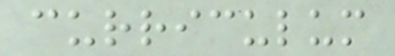curriculum
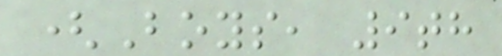(Boys, 9th
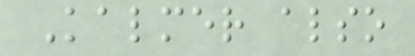Kalmer also
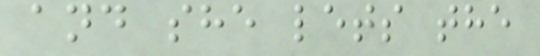and she lets the
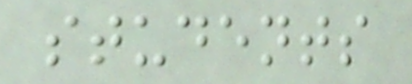students
